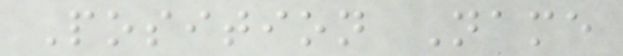Position Name
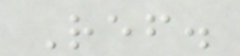Ref.
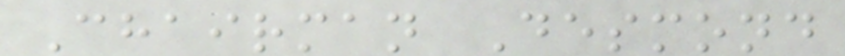Chairman Desmond
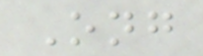Ong
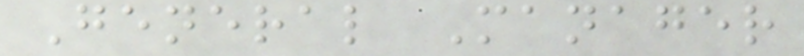General Manager
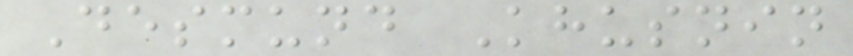Desmund Khusnin
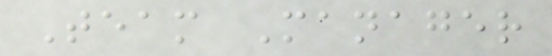Team Manager
